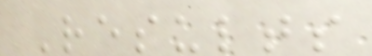Results
